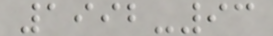1992-93
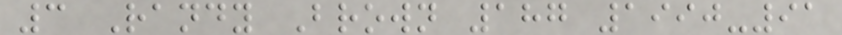3 Randy Brown 187 1990-91
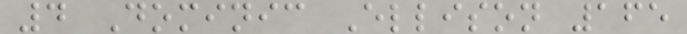4 Dominic Ellison 165
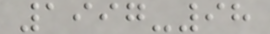1997-98
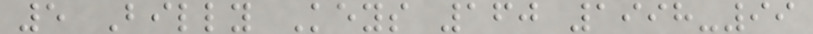5 Billy Keys 160 1998-99
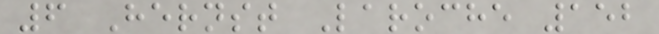6 Hernst Laroche 152
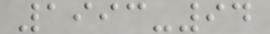1993-94
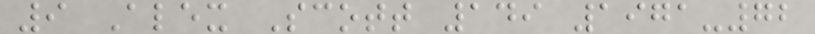9 Alex Scott 149 1971-72
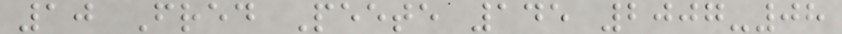10 Fred Peete 145 2007-08
